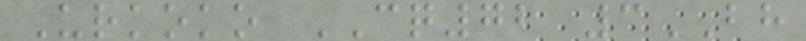Urkoko CQ72 3BH
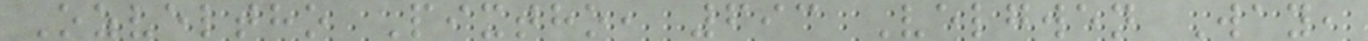Ozveltho Pixtho, 693 Velgwen Way,
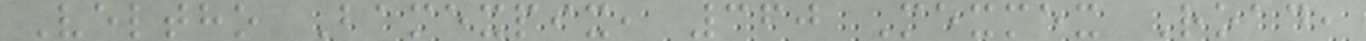Veltho Bamexpix, 360 Mexmex Road,
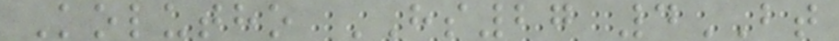Kolutho HS27 4BT
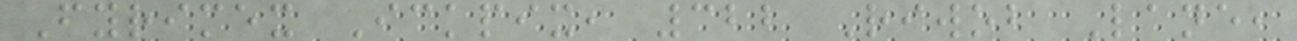Fyrimex Ickpix, 322 Riwob Lane,
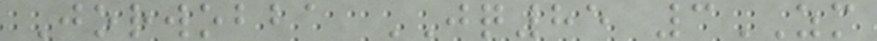Jorwobba JQ85 3ZM
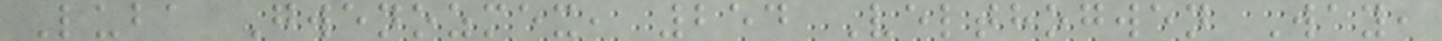Luba Gwenozmex, 254 Velthogwen Way,
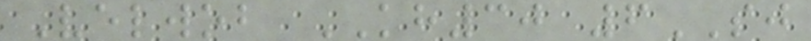Velwob KH30 6SJ
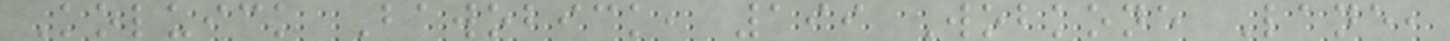Koluick Bawobick, 199 Wobkone Lane,
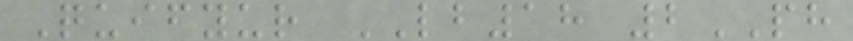Quifyur LB18 2PH
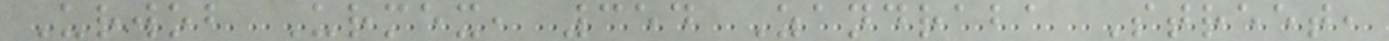Urwob Urmex, 354 Zandraba Street,
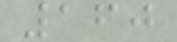160
